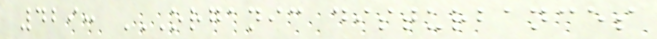429: ORGANIC DISTURBANCES
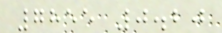7855 0.20
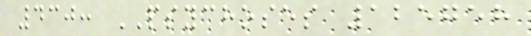430: PSYCHOSES 125758
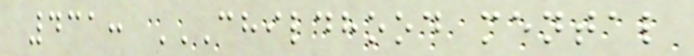431: CHILDHOOD MENTAL
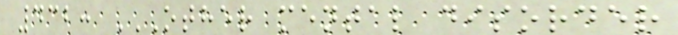432: OTHER MENTAL DISORDER
